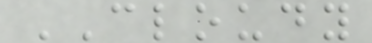CLOUDY
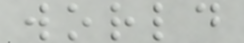world
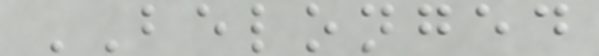BELONGED
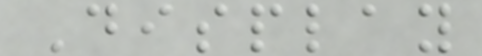Display
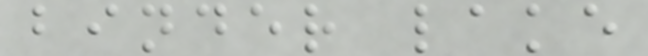binder lake
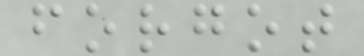forgot
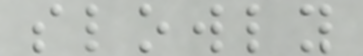slowly
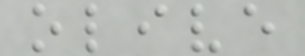olive
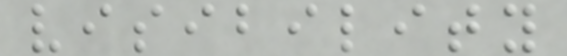visibility
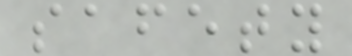safety
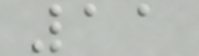11
